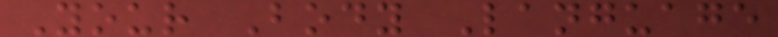Your Body Language
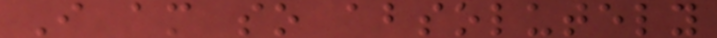I am so absolutely
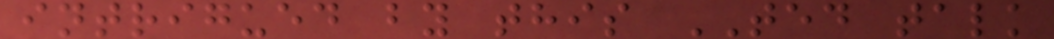intrigued by this TED talk
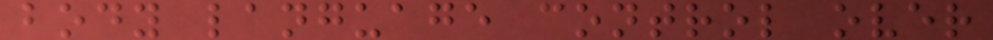body language control over
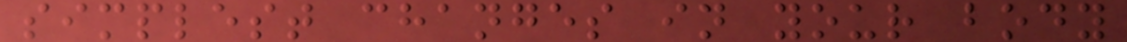simplest changes in your body
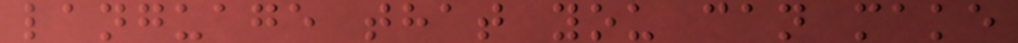language that you can make
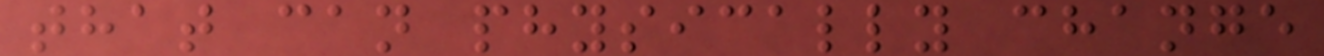that can physically change
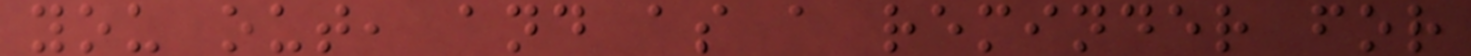you out, and as a reminder for
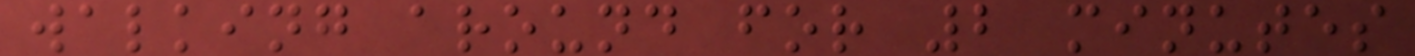walking around for 2 minutes
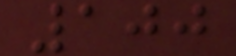100
